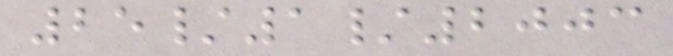25/1/2003
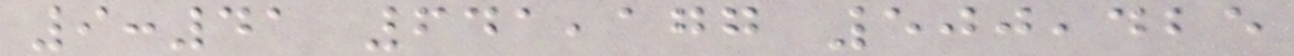9:41 641,177 500,425
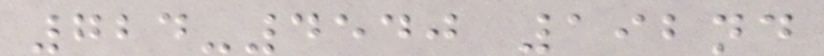724-4540 192nd
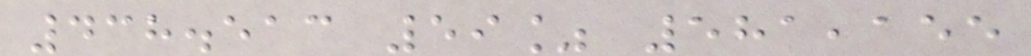438.513 59% 581,155
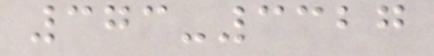373-3327
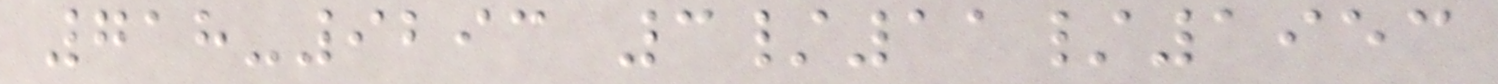718-9293 3/11/1953
